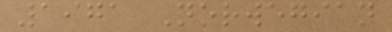1971 Norwegian
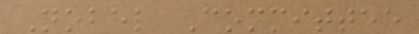Nobel Committee
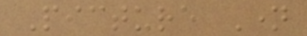Picture Name
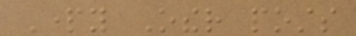Party Other posts
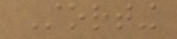Storting
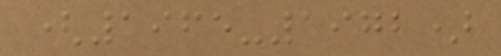(1965-1972)
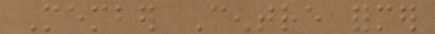Member Centre former
